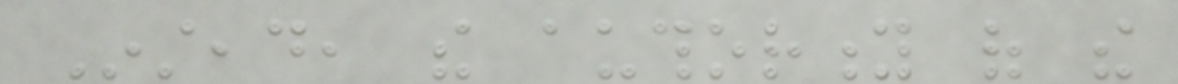Instead, the authority of the
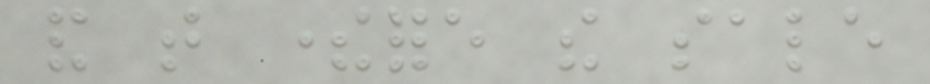and that therefore the sale
